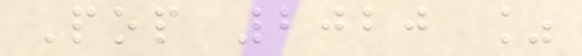Pop 2020 %
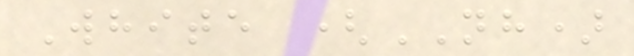White (NH)
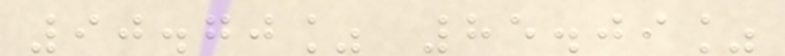90.70% 85.09%
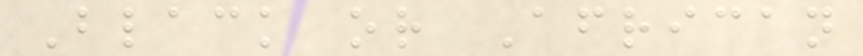Black or African
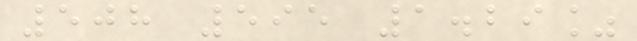508 595 1.29%
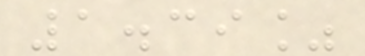1.39%
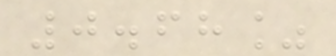0.68%
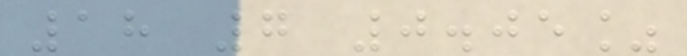18 7 0.05%
